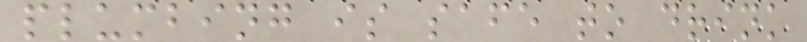plumbing is safe to drink
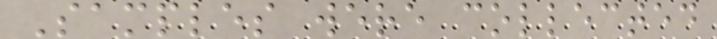Samples were collected
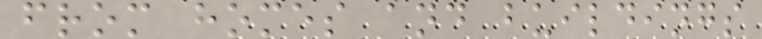from homes and buildings
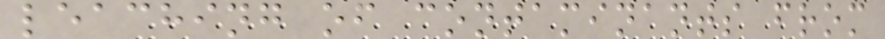leaching of contaminants from
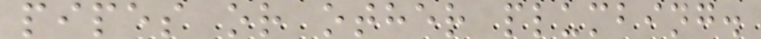pipes or other plumbing.
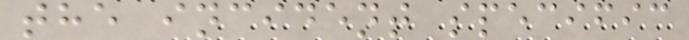the incident specific
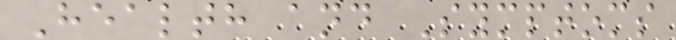Health and Symptoms
